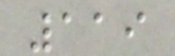119
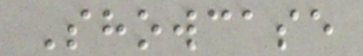Showcase
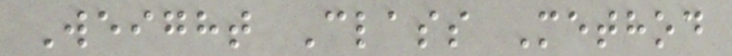Weight Class Method
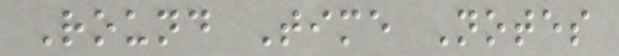Round Time Notes
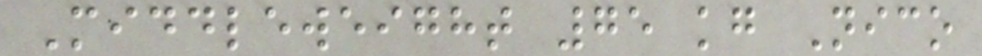Middleweight 75 kg Nico
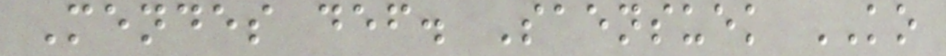Mendes def. Saensuek KO
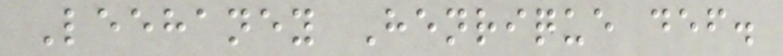Leehaney Henrique def.
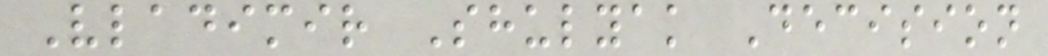Vladimir Shulyak Decision
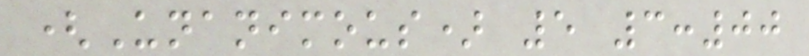(Unanimous) 5 3:00
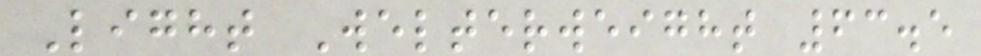Light Welterweight 63.5
